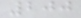200
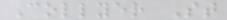Collyer St
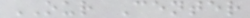OUR Center
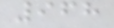968
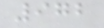972
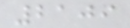2109
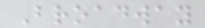Broadway
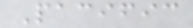Pacific
